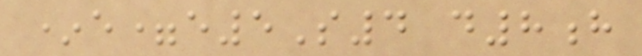*e=e5S4 d8h
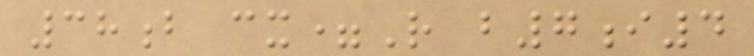38b cx=R b7i4
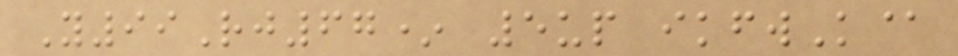Y99Rj67* 5up ikfwK@
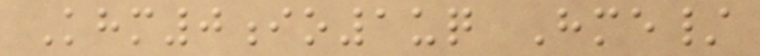Khm0io1uq Hme/
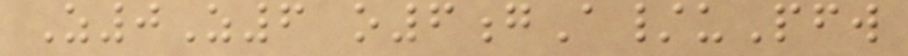Z0Z6 o6gA/uPfw
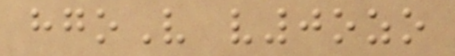hgoV v0ozo
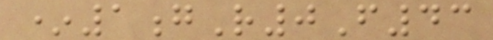*1gR0F43
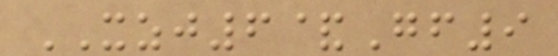XZJ6&Gf9
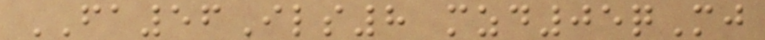FA56Ils8 mzd05qMj
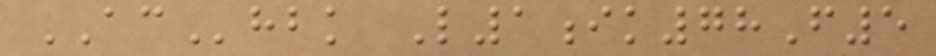AChbk L1ik78F5
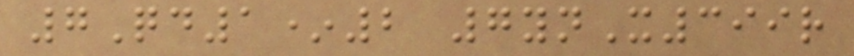7Qd1*2 7ynX399r
